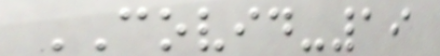COVID-19
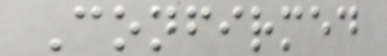Confirmed
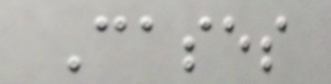Cases
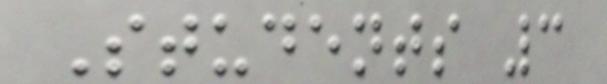Students 3
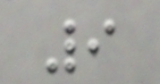9
